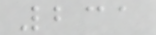231
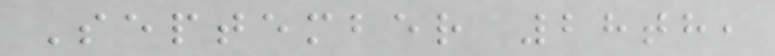September 28th,
